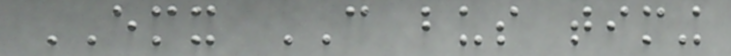EMX CAN bus timing
